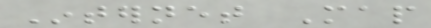Internet Map
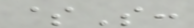$S:
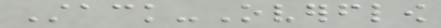Stack-Overflow
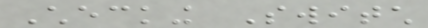Checking Switch
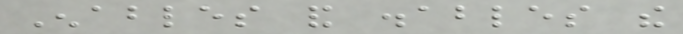Enables and disables the
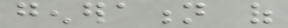generation of
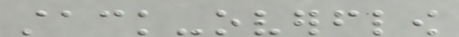stack-overflow
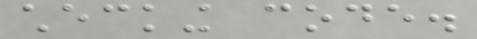checking code.
